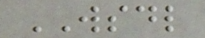WSDL
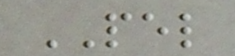PEL
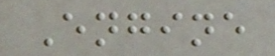Engine
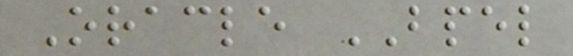Oracle BPEL
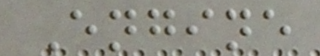Engine
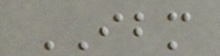IBM
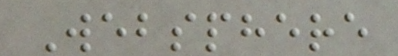Websphere
